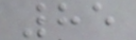85
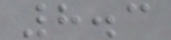8.3
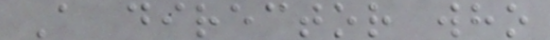A director who
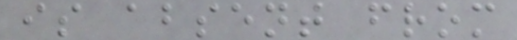is absent from
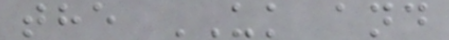the UK and
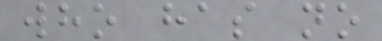who has no
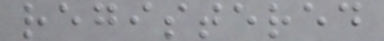registered
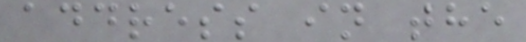address in the
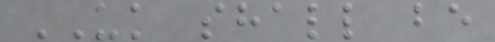UK shall be
